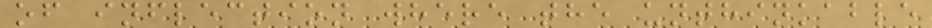of inflection where the unthinkable
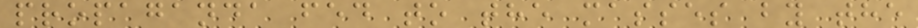propaganda fed to the masses by the
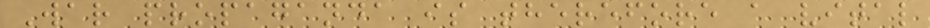War propaganda is therefore a vital
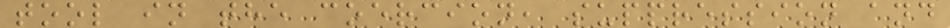tool in the coercion, suppression and
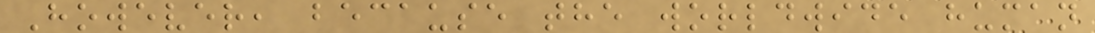However, because the worldwide human
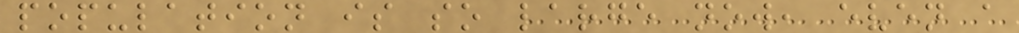population is so large now, even a
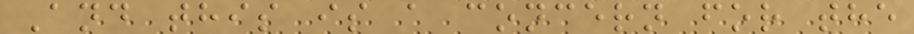And this is a concern for the
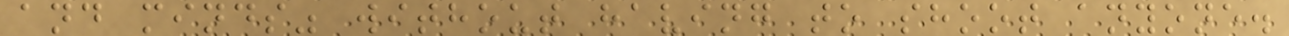and minds" without having to shoot anyone.
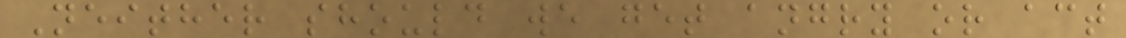Neither should we get angry or act
